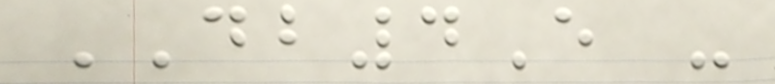DB4E -
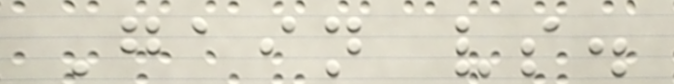Gain vs.
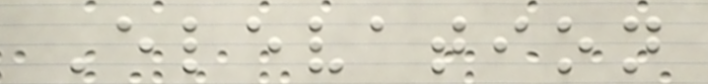Elevation
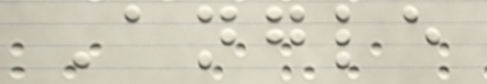Angle
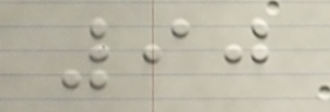90
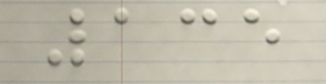135
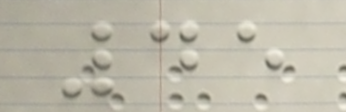45
